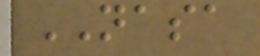NASA
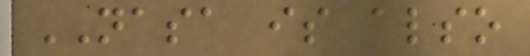NASA is also
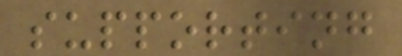supporting
